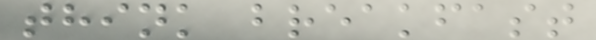think breakfast
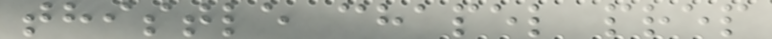thistle chapel prep
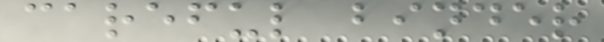careful binder
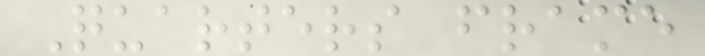Quarters frame
